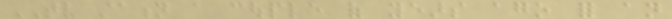TV station a couple of years ago for an
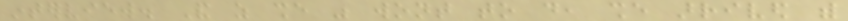interview. And as she was wont to do, she arrived with
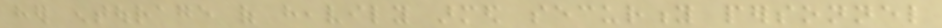her entourage of heavily armed security personnel
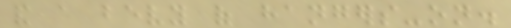and a bevy of hangers-on.
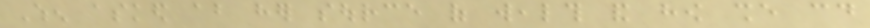When asked about her source of wealth and how she could
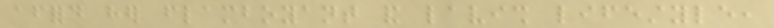afford her flamboyant and lavish lifestyle,
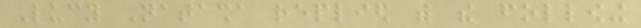Lucy Natasha replied with the following
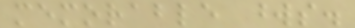memorable words.
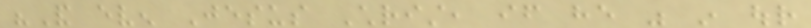"And even Jesus Christ, if he was in our
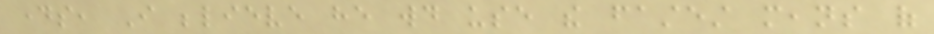days, I believe he would use the fastest means of
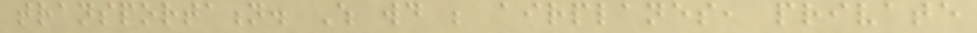transportation. Which would be airplanes, private
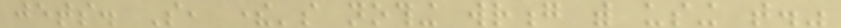jets. So, there's nothing wrong with using that."
